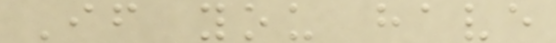If you have
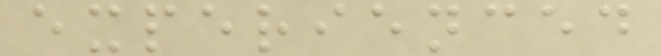experienced
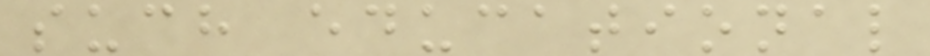such educational
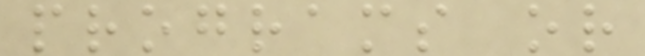programs or
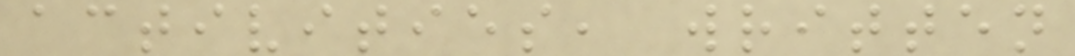activities, written
